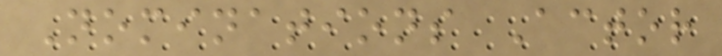Nominations Actor
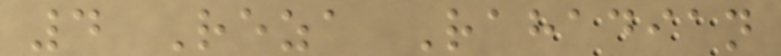4 Reza Rahadian
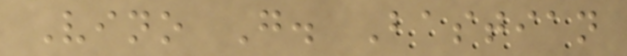Vino G. Bastian
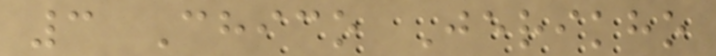3 Chico Jerikho
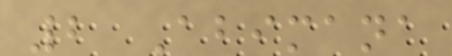2 Abimana
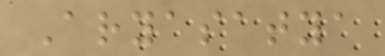Aryasatya
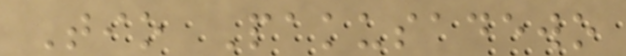Tio Pakusadewo
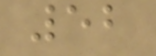52
